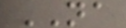NA
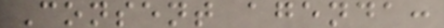Consent agenda:
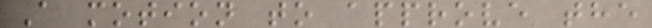A motion to approve the
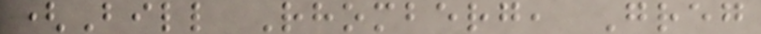(Bill Rhomberg, Greg
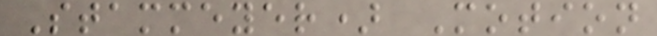Stammeyer) Motion
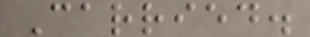Carried.
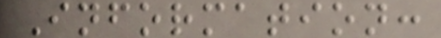Information:
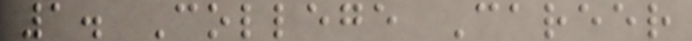1. College Career
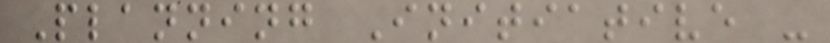Planning Initiative -
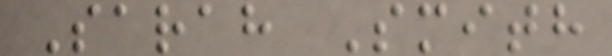Sarah Smith
